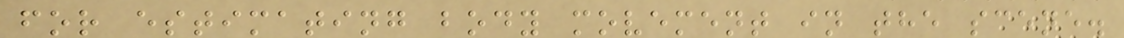for estimating body movement in the scene.
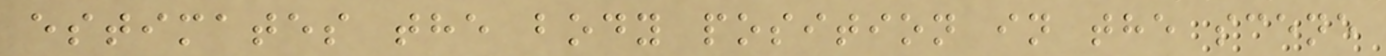estimates the body position in the scene
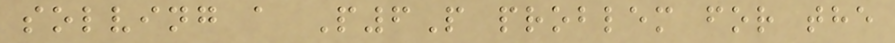solving a P6P problem for the
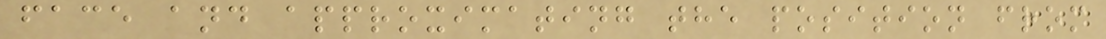face and approximating the position from
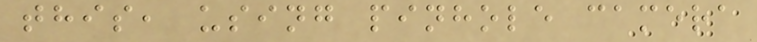this, using pinhole camera
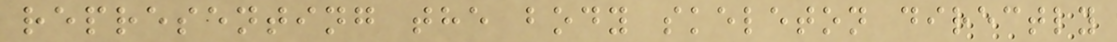representing the body skeleton directly
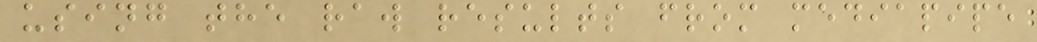using the raw results from mediapipe
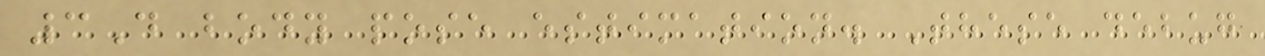3D body pose estimation. These debug
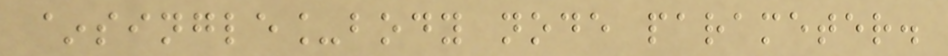~single_body node parameter.
